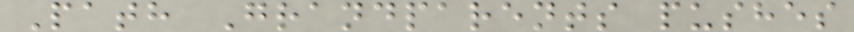Path Grandparents pushes
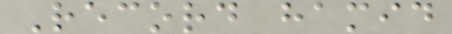Record hamid
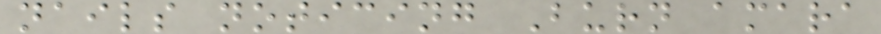nails noticing Burn amara
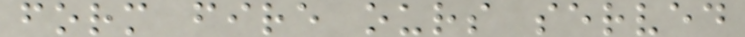form fire ours served
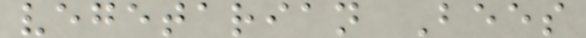vegetarian Bees
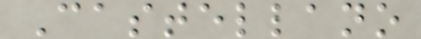Castellano
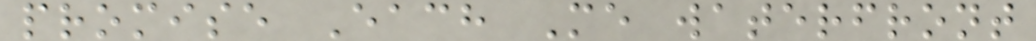promise Each Me waterfront
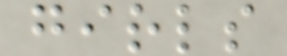girls
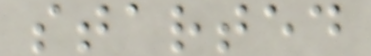started
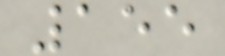155
